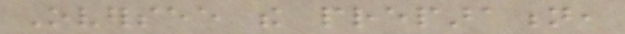Oversee the preparation,
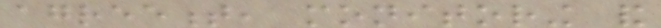agreement, monitoring and
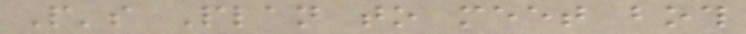People's Plan to meet both
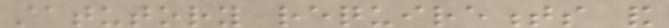statutory requirements and
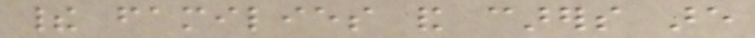their families and carers are
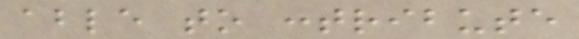able to contribute
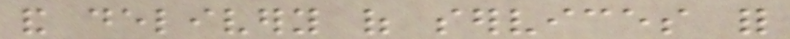and delivery of services for
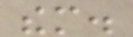them.
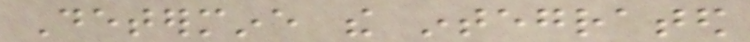Determine the integrated
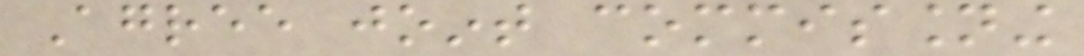Agree joint commissioning
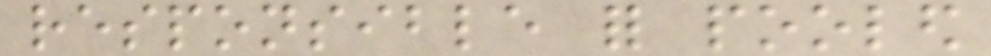responsible for pooled
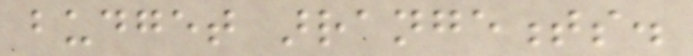budget arrangements.
